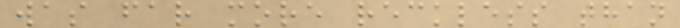was far more reckless than
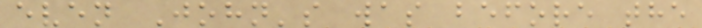even John's was before the
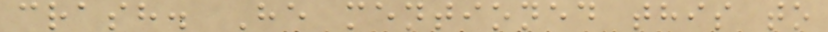crash. He mentioned this to
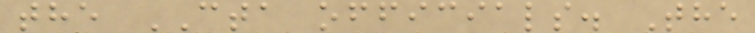the CTA officials. The
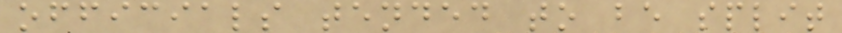officials tended to be split
